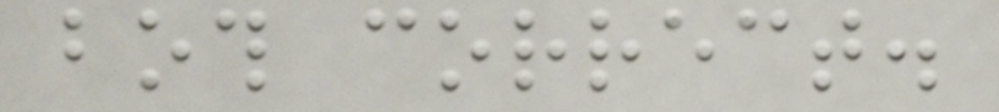both correct.
